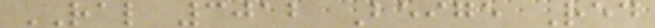RAL 3012 Beige Red
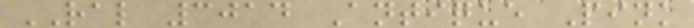RAL 3014 Antique Pink
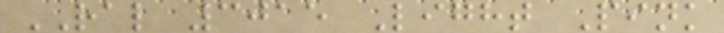RAL 3015 Light Pink
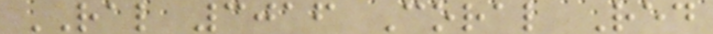RAL 3016 Coral Red
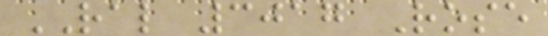RAL 3017 Rose
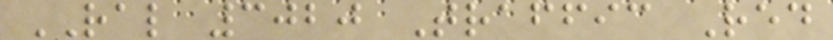RAL 3020 Traffic Red
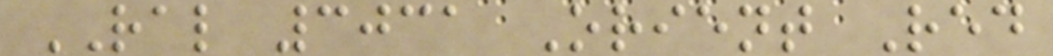RAL 3031 Orient Red
